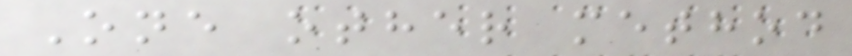One other method
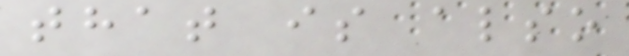that is also
